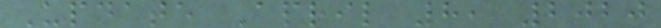Update April 8, 2020
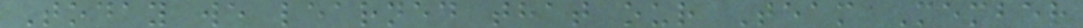Today we learned that our Team Member
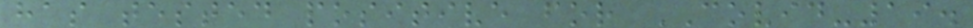has tested positive for COVID-19.
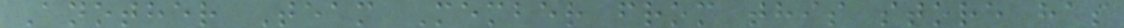Another Team Member from this store has
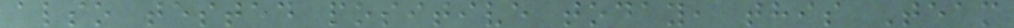also tested positive today, this Team
